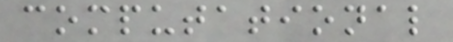computational
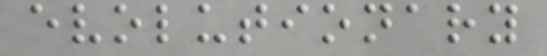evolutionary
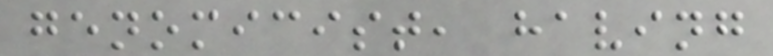genomicist, having
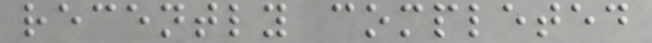recently completed
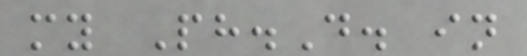my Ph.D. in
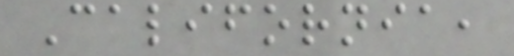California,
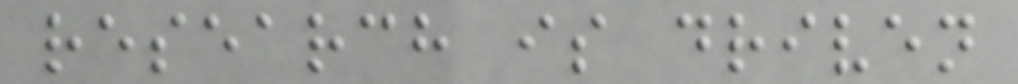research is driven
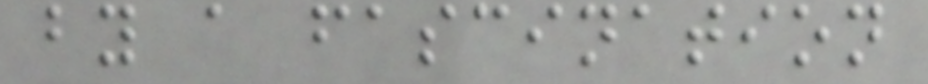by a fascination
